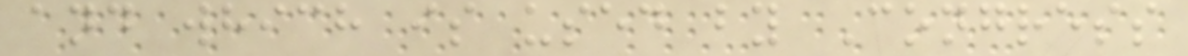and which is used by Congress
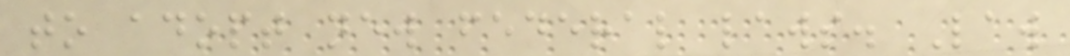to adopt new federal laws. Law
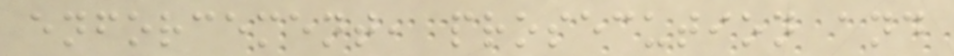enforcement, prosecution and
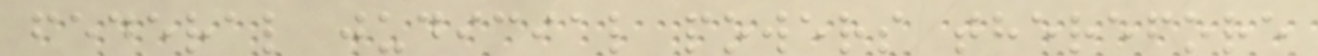federal judicial powers therefore
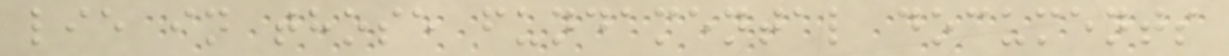lie in those fundamental documents
